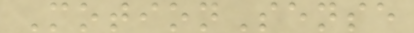MotionSense
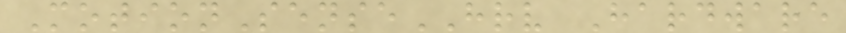MotionSenseHRV Hardware
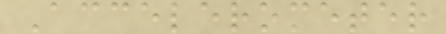Accelerometer
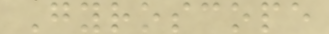Gyroscope
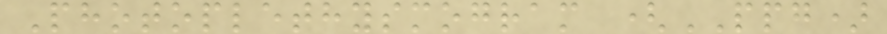Photoplethysmogram (PPG)
